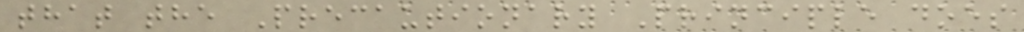that the Precautionary Principle does
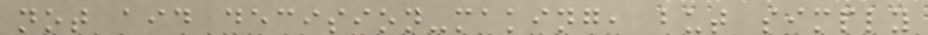not aid decision-making, but simply
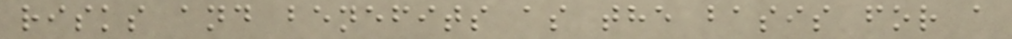risks and benefits as the basis for a
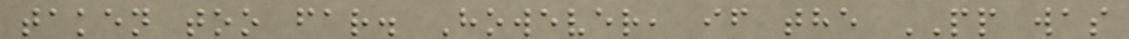taken too far. However, if the PP was
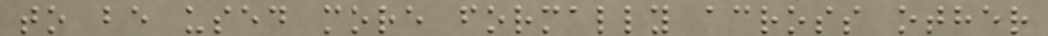to be used more formally across other
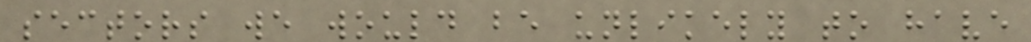sectors we would be unlikely to have
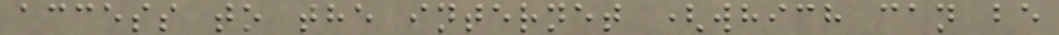access to the internet (which can be
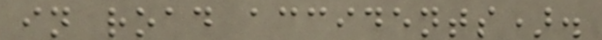in road accidents).
